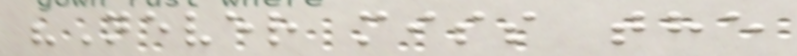"Never miss the
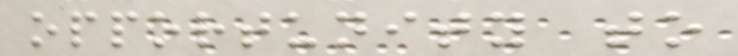opportunity to
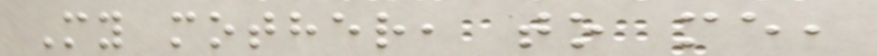My mother, to me,
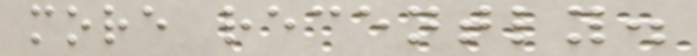more recently.
